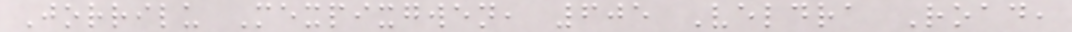Jorrilu Mexpixgwen, 605 Veldra Road,
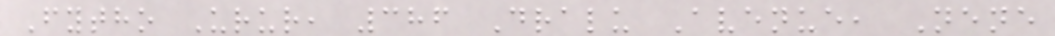Fytho Urur, 386 Dralu Avenue, Nene
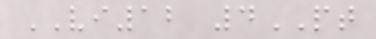VI12 4PT
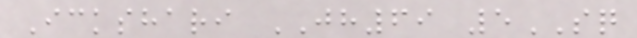Ickshari JH69 5SQ
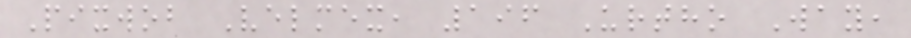Pixwob Velmex, 196 Urtho Way,
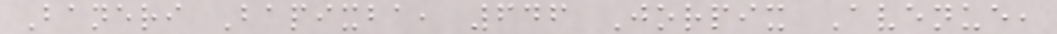Baneri Bapixba, 646 Jorpix Avenue,
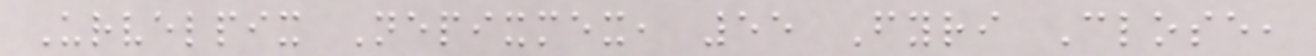Urvelpix Nepixmex, 55 Fyri Close,
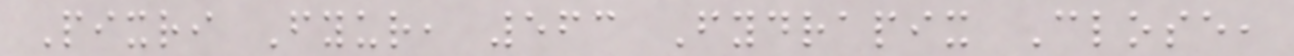Pixri Fyur, 563 Fydrapix Close,
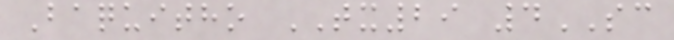Baquitho TX29 4SC
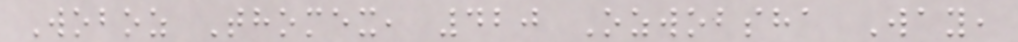Woboz Thomex, 420 Ozwobsha Way,
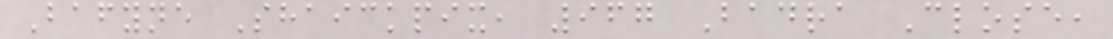Bafyne Shaickpix, 967 Badra Close,
